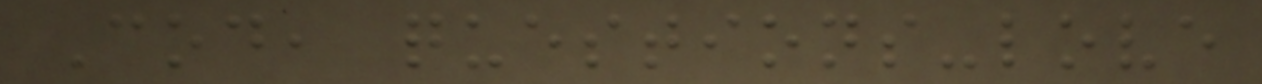Cod, questions-love
